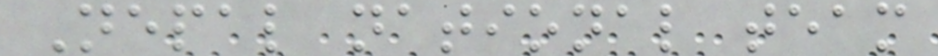Nepal national team
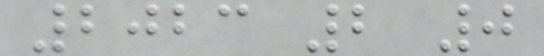2023 2 0
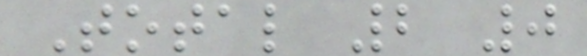Total 2 0
